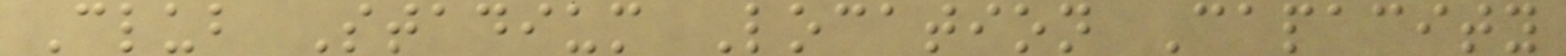Club Stadium Location Capacity
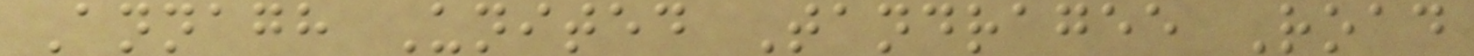Annagh United Tandragee Road
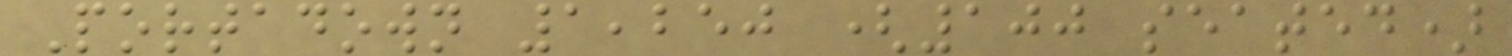Portadown 1,250 (100 seated)
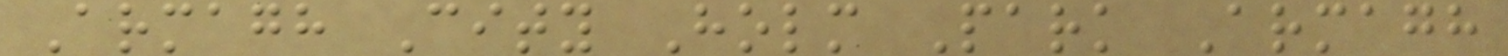Armagh City Holm Park Armagh
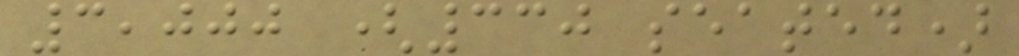3,000 (330 seated)
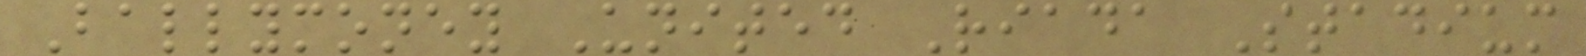Ballymoney United Riada Stadium
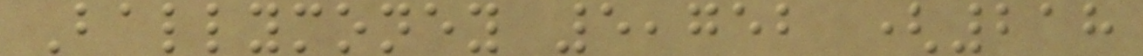Ballymoney 5,752 (218
